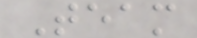Team
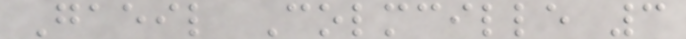Gaeil Colmcille 3
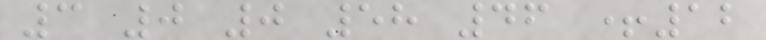3 0 0 58 46 +12
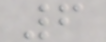6
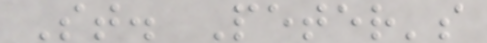St. Peter's
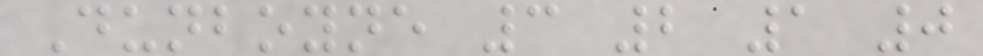Dunboyne 3 2 1 0
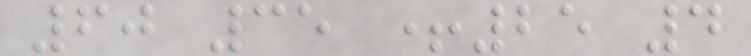60 35 +25 4
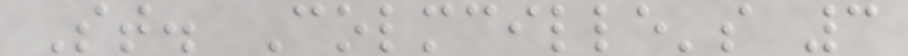St. Colmcille's 3
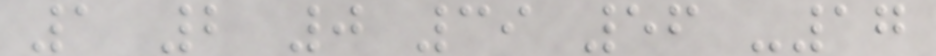1 2 0 39 56 -17
